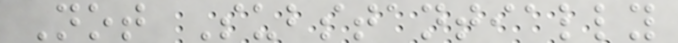Not Substantially
